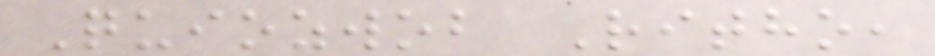Quiozwob Ritho,
